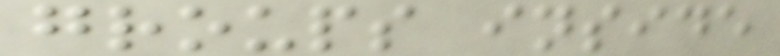groups inside
